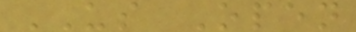US Open
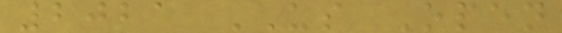2021 US Open
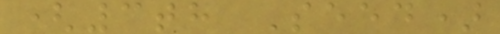(3th Seed)
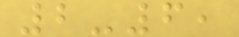2-6,
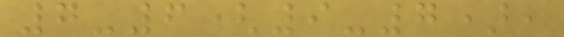7-6(9-7),
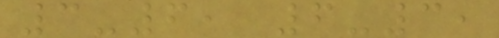3-6, 6-3,
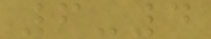6-4
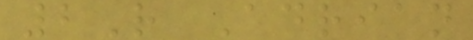2R Adrian
